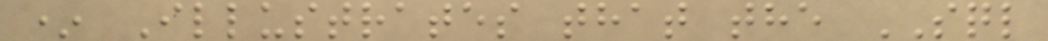* Illustrates that the SQL
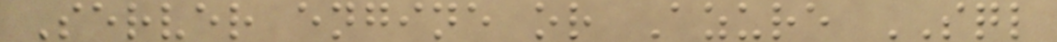Server engine or Azure SQL
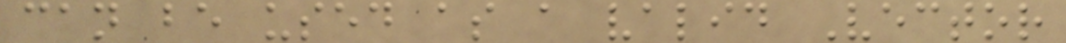can be used as a valid Vector
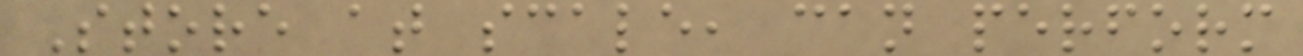Store at scale, can perform
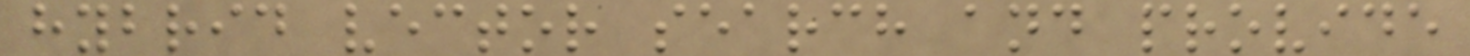hybrid vector search and provide
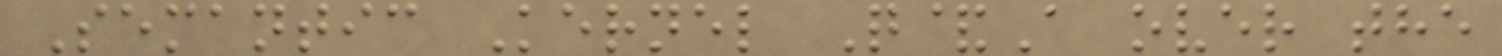Semantic Kernel Q&A over the
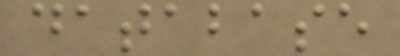database
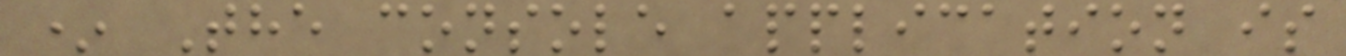* The console application is
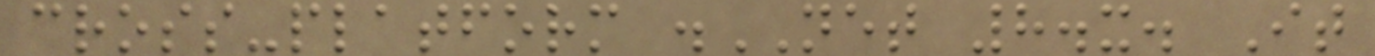cross-platform .NET 8.x. It
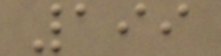199
